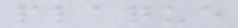plaque
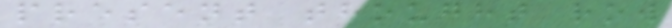present thought row
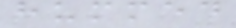hummed
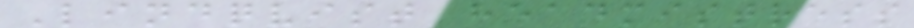Lindqvist headmistress
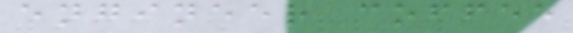engineer coffee
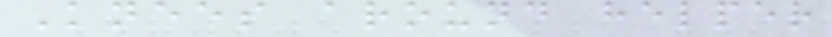Knees around helper
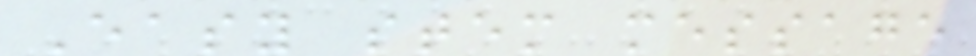Easy stem message
